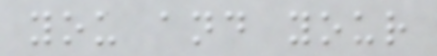you and your
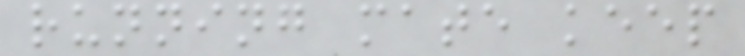running mate keep
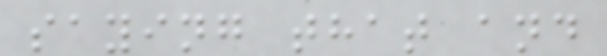saying that and
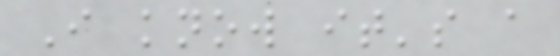I know it's a
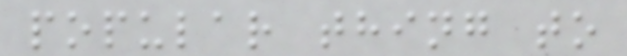popular thing to
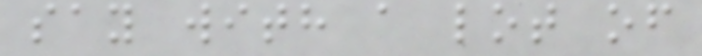say with a lot of
